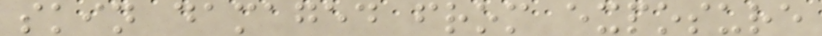skin damaged from exposure
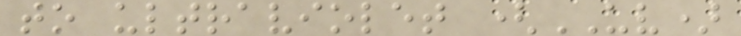to ultraviolet (UV)
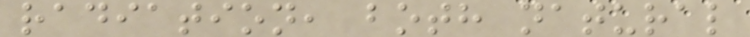radiation, both natural
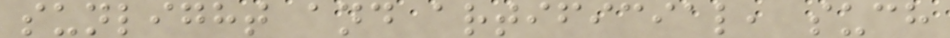sunlight and artificial, such
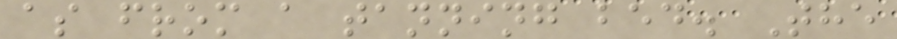as from a tanning bed. The
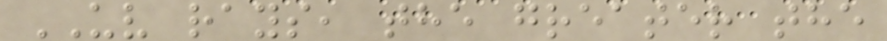UV rays, the greater the
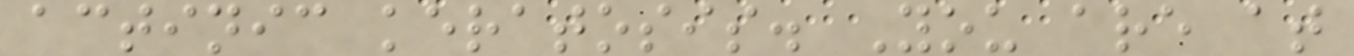actinic keratosis. You are at
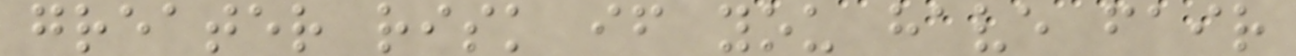greater risk if you have fair
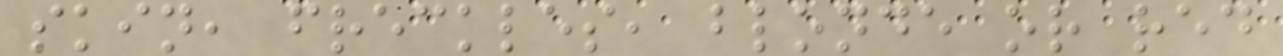skin, freckles, blonde or red
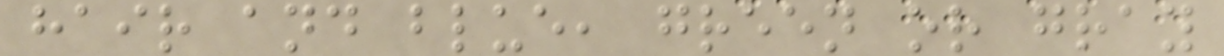hair and blue, green or gray
